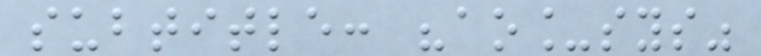subtitle: "ao_sys"
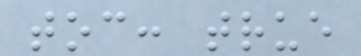toc: true
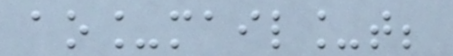ao_mail_t;
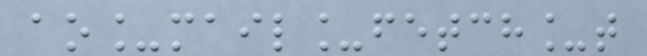ao_mail_fetch_t
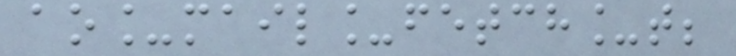ao_mail_fetch_t;
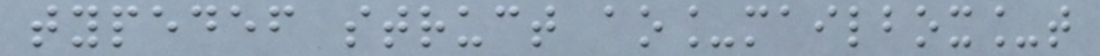typedef struct ao_mailbox_t
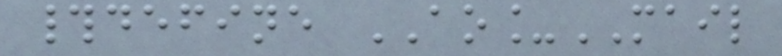#define AO_MAIL
